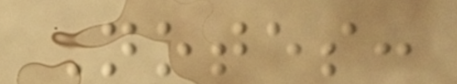Notes:
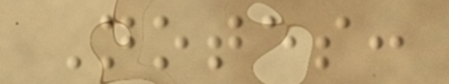Notes:
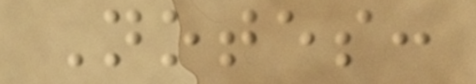Notes:
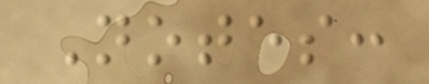Notes:
